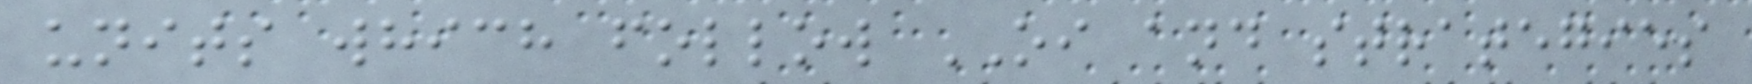units which follow OI and strategies
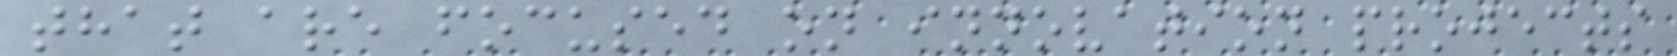that are focused on innovation projects
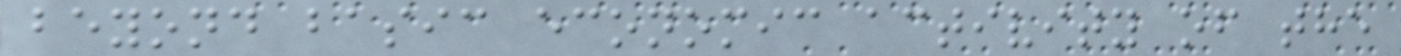beyond basic economic activity of the
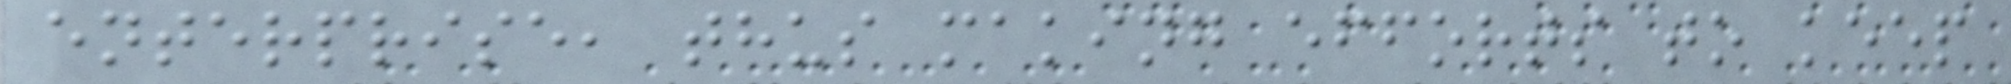enterprise, thus making efforts to keep
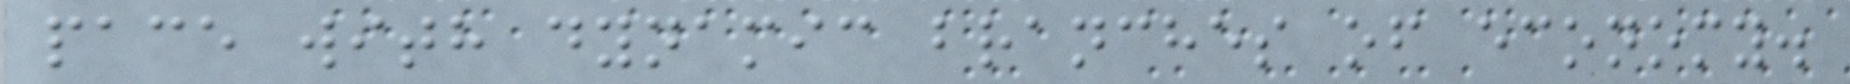pace with dynamic branches of economy.
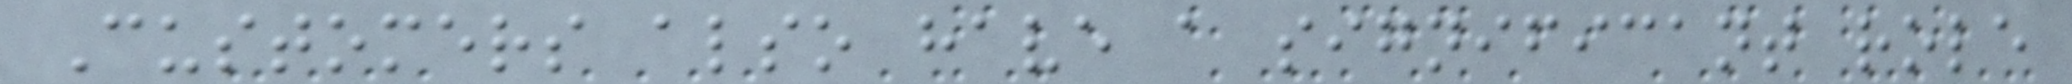Customers also have a significant role
